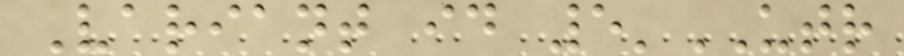Variant id 5'UTR
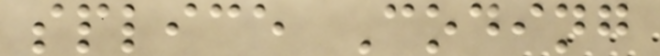splice Coding
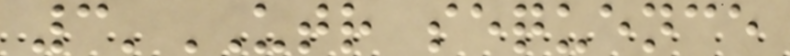3'UTR sequence
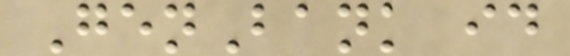GenBank id
